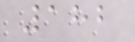182
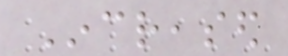Increased
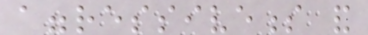aggressiveness and
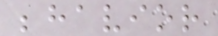behavior
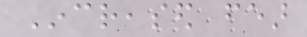Increased fear
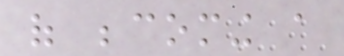of becoming a
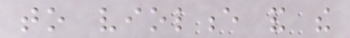to violence and the
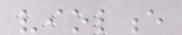violence
